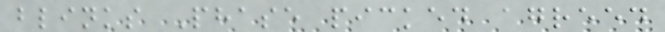blinks Phase picked agreed
